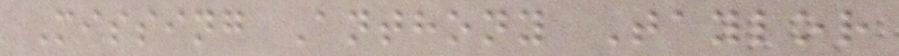Missing Anthony Taylor
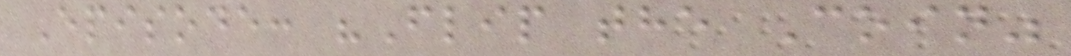Episode: "Flip the Coin"
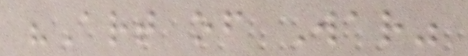"Art of War"
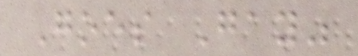Goes Gay"
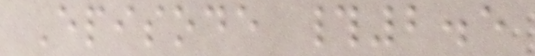Episode #2.5
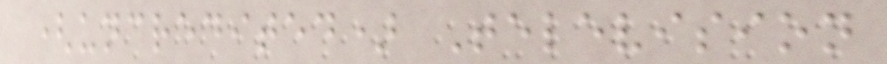(uncredited) Television
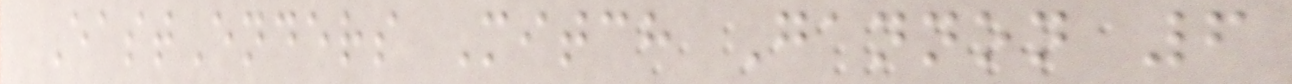EastEnders Mitch Gannon 6
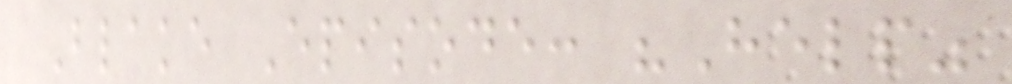Blake Episode: "Help"
